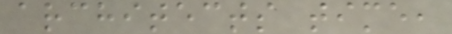architects time,
